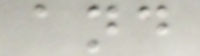and
